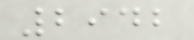2942
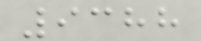9388
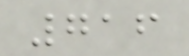716
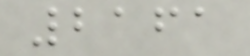2161
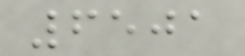6501
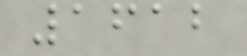1612
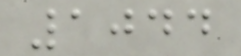1044
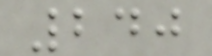240
